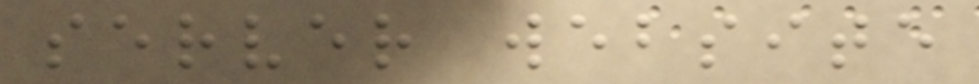server website
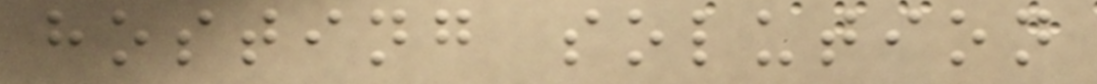hosting solution
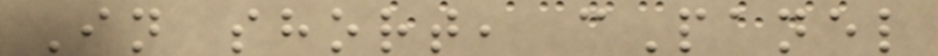In short, cPanel
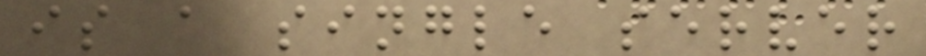is a single server
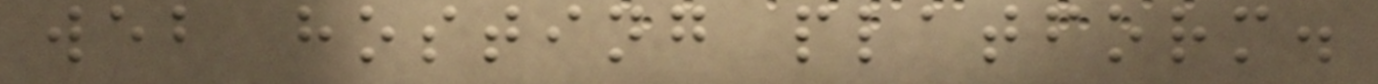web hosting platform.
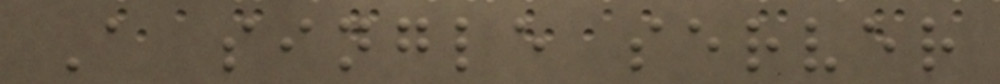A single server
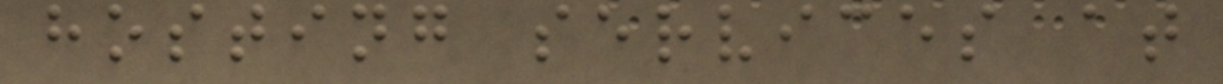hosting services at
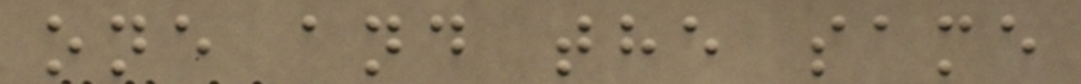one and the same
